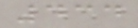434
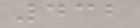432
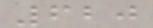620
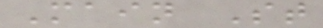Main St
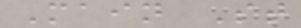Main St
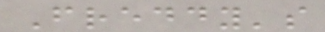Freddy's
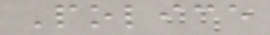Police
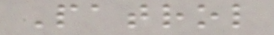Patrol
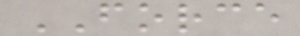FORCE
